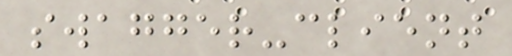swagger-client
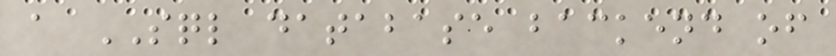a SQL database backend of
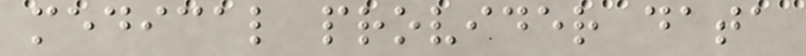medical provider data
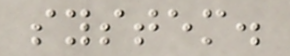system.
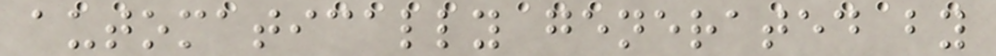automatically generated by
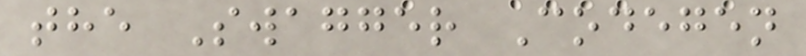the Swagger Codegen
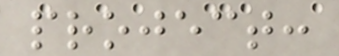project:
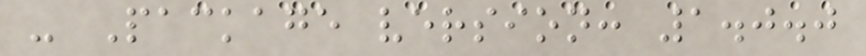- Package version: 1.0.0
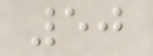50
